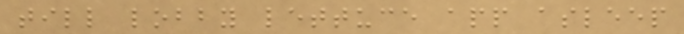till lobby lettuce app asleep
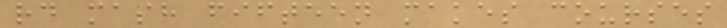rd mash fifteen makes courses
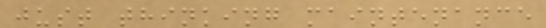just thinking maintenance
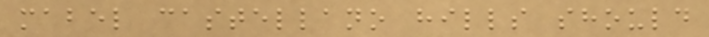mabel castellano hills should
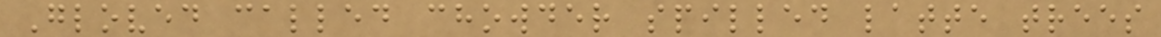Gloved called chowder spilled latte trees
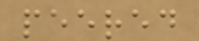peered
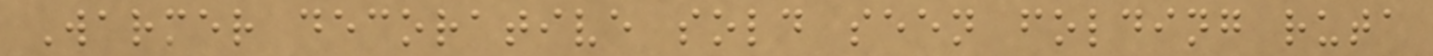Warmer decorative sold seen folding ruta
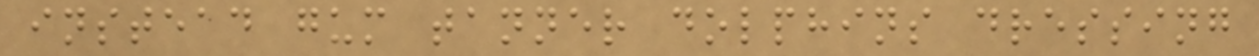instead gum tanner dolphins dressing
